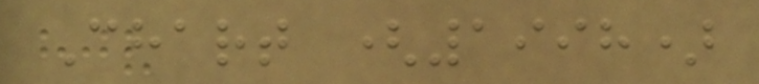Chart (1998)
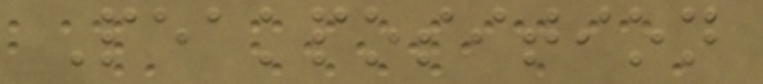Peakposition
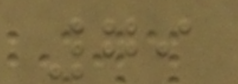79
